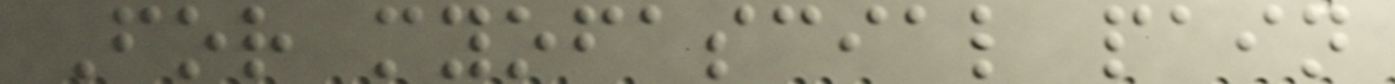For myofascial pain
